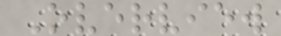Overview
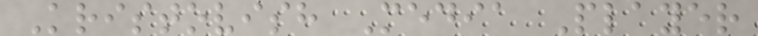Kristovish Media Player
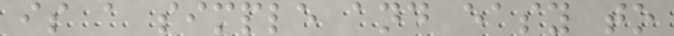is a simple and easy to
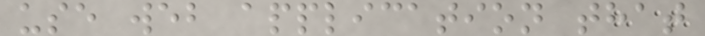use web application that
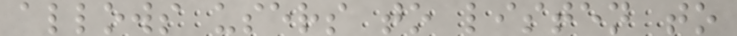allows users to listen to
